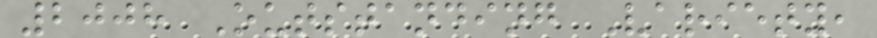2008 Outstanding Variety,
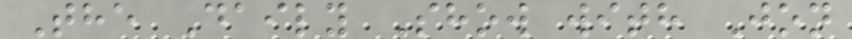The Daily Show with Jon
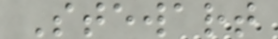Stewart
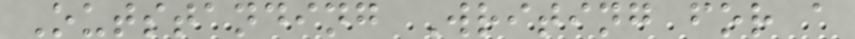Outstanding Writing for a
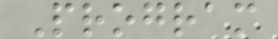Program
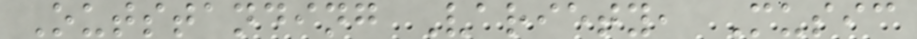Outstanding Variety, Music
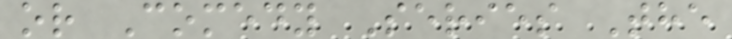or Comedy Series The
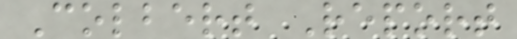Colbert Report
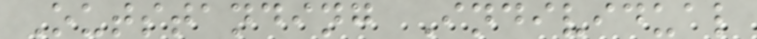Outstanding Individual
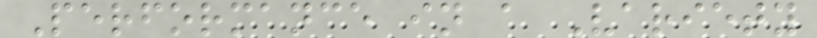Performance in a Variety
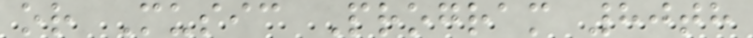or Music Program 80th
